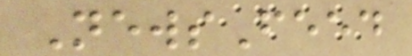NewsFeed
